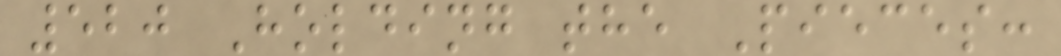520 Holding the Pieces:
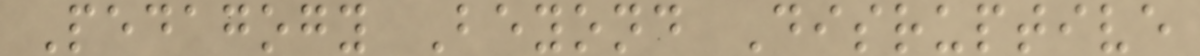Pedagogy Beyond Disruptive
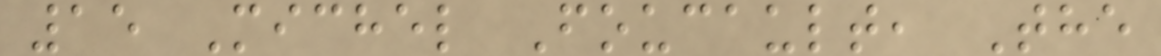15 Michel Foucault, The
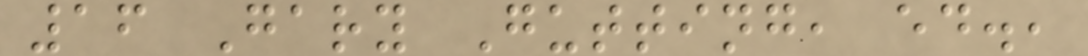16 Gary Gutting, ed.,
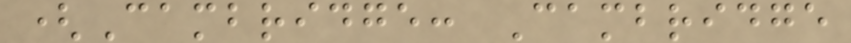(Cambridge: Cambridge
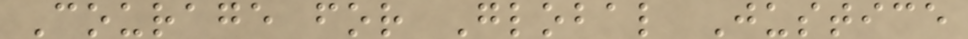Courage for Global Justice
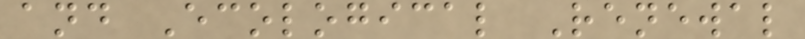and Ecological Renewal
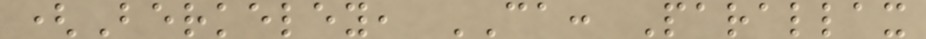(Berkeley, CA: Parallax
